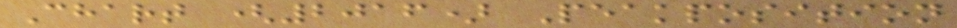Chart (2016) Peakposition
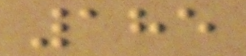185
